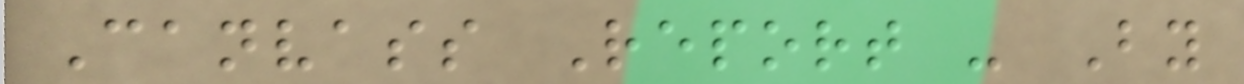Canvass Report - By
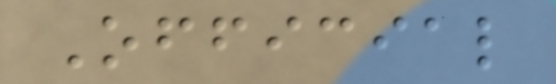Official
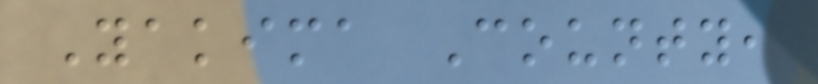Yakima County,
